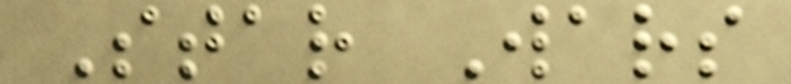Star Wars
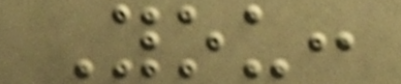You:
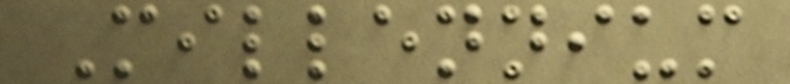Millennium
